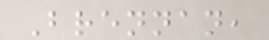Brennan,
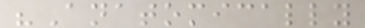"Anatomically
